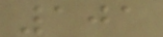101
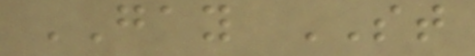GAY ST
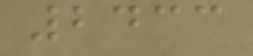2433
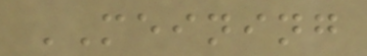MEINING
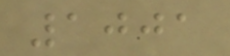1001
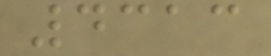4313
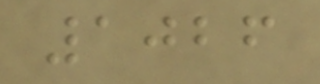1026
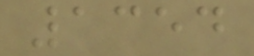1354
